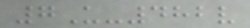7U-482v
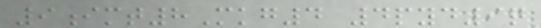9imt8Mkg4 4pyd9q
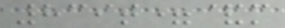839t=&m
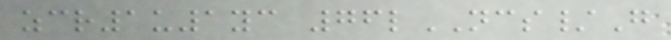zcr1u1yc 76lNCS/G
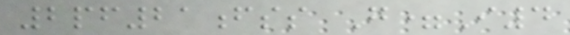2pf21fss G=I4
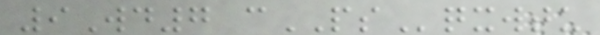9Wd7 cPSqxwtu
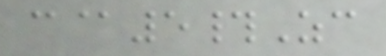c@5#Zc
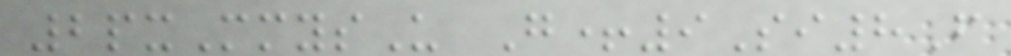2pxMmysU G+9Si8F
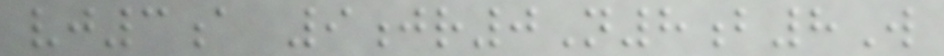vj3a 9jr0N8b8W
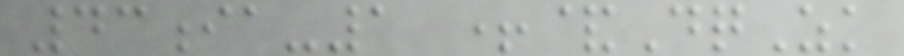43ia-1 +&DqZk
